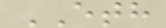ETH
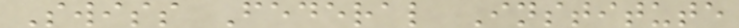Swiss Federal Institute
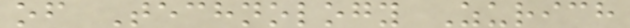of Technology Zurich
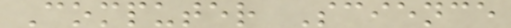Computer Science
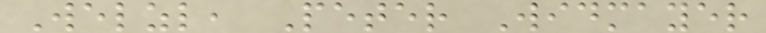Welzl, Peter Widmayer
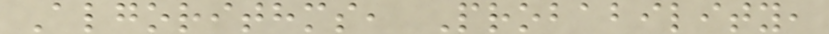Algorithms, Probability,
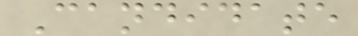Candidate
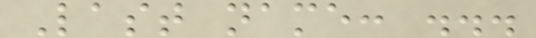Last name: ...
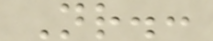Nr.:
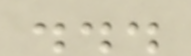...
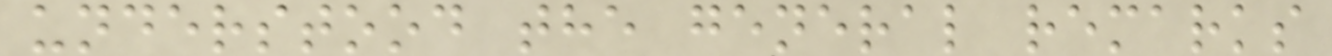understood the general remarks
